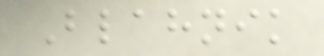Blahnik
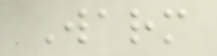Warm
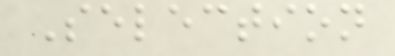Selection
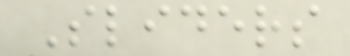Sliders
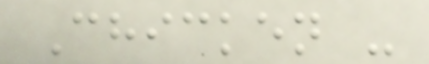Chicken -
